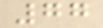77
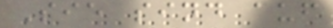Sie sind auf
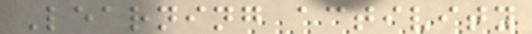Learning activity
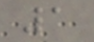1
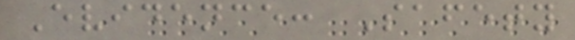Evidence: Safety
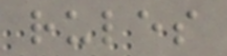rules
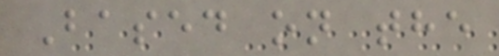Based on the
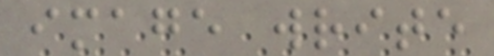image write
